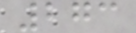273
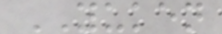YUKEN
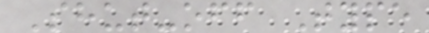Shut-off Type
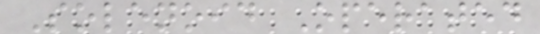Solenoid Operated
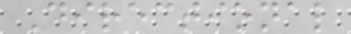Directional
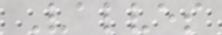Valves
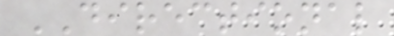DIRECTIONAL
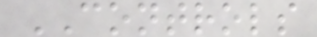CONTROLS
